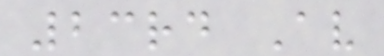23rd Av
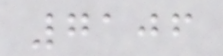7106
